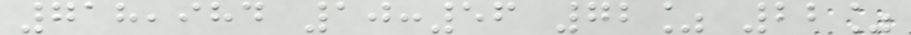718,984 10:56 72% 22%
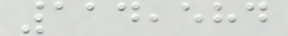114,584
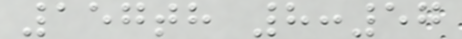157th 8:57
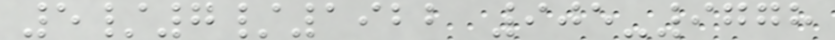5/7/1922 905-9778
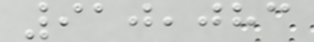910,083
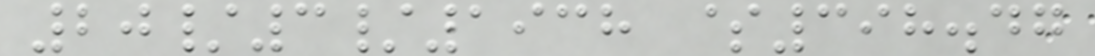20/3/1938 $398.47
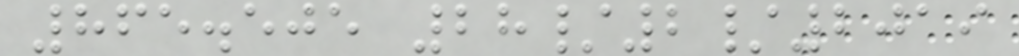865.505 28/2/2019
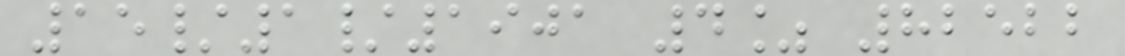15/1/1901 4% 82522
